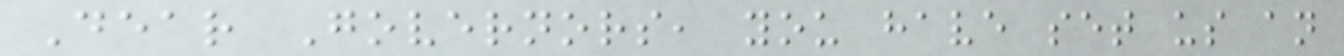Dear Governors, you have set us an
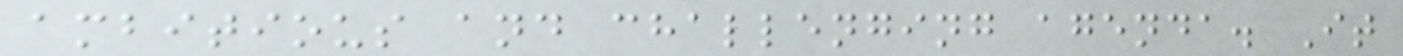ambitious and challenging agenda. It
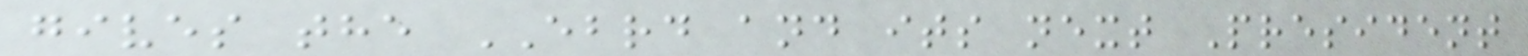gives the EBRD and its next President
